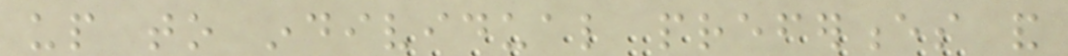up to individual preferences and
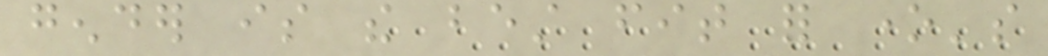gender is the best fit for one's
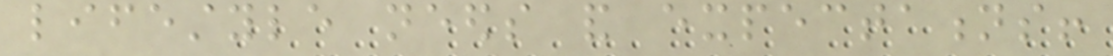lifestyle needs and expectations!
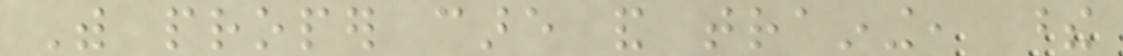With proper care and training, these
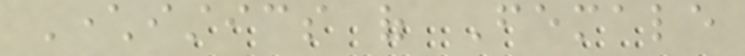Characteristics of Female
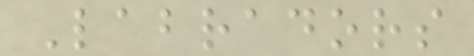Labradors
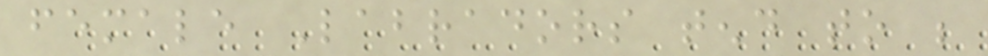female Labradors tend to be
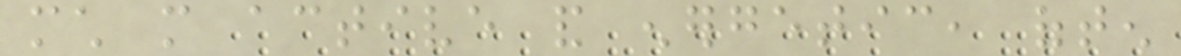much more active and energetic, often
